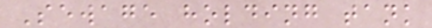Sewage holding tank
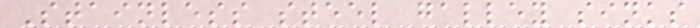Stainless steel galley sinks
